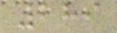289
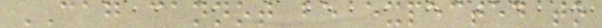CAG cannot be expected to
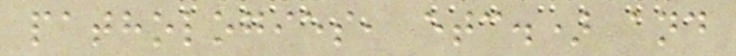pathologies, etc.) and
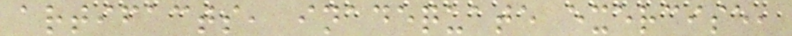artifacts, inadequate exercise,
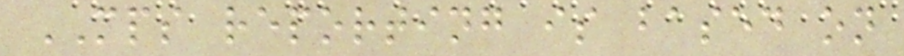MPS reporting is based on
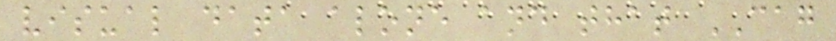visual data alone and that CAG
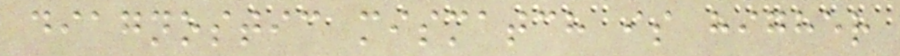diagnostic mismatch is higher
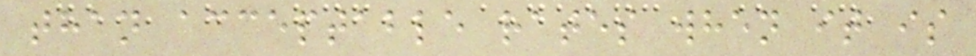than acceptable rates when it is
